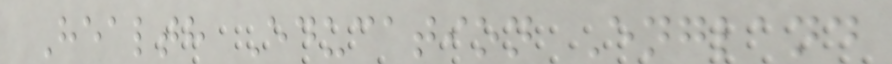Health Education England
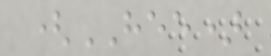(HEE)
